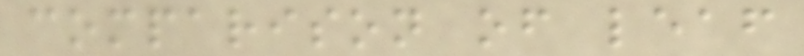comparison of leaf
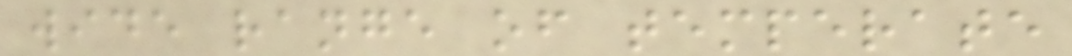wide range of temperate
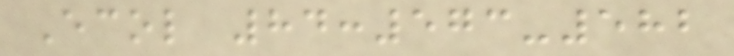Ecol 84:573-582
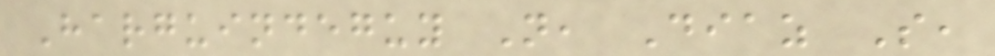Harguindeguy N, Diaz S,
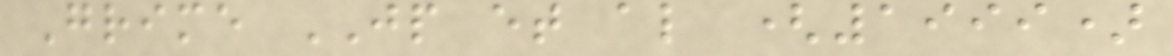Grime JP et al (1999)
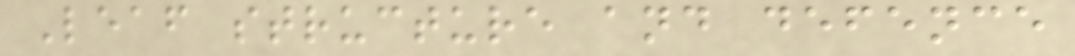Leaf structure and defence
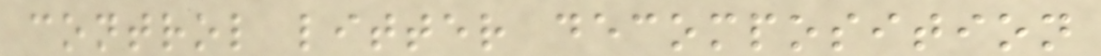control litter decomposition
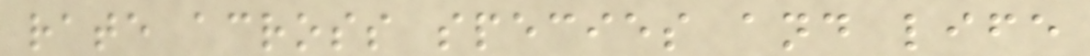rate across species and life
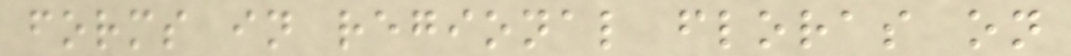forms in regional floras on
